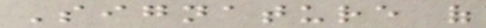Signature of
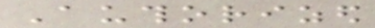Authorized
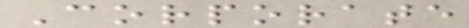Corporate
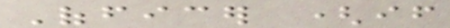Officer (if
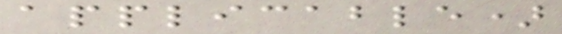applicable)
